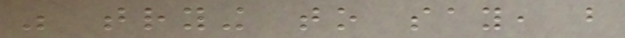was trying to say, but
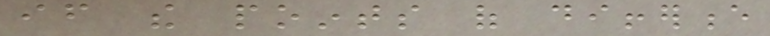if the points of difference
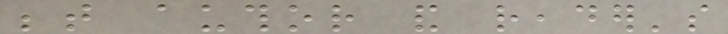between author and reader's
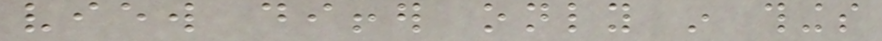view differ only in things
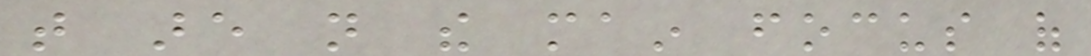that are not the main focus of
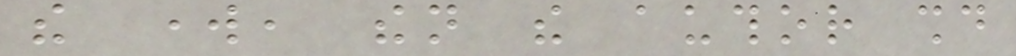the work, then the author should
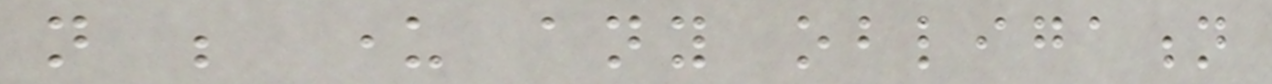not be under any obligation
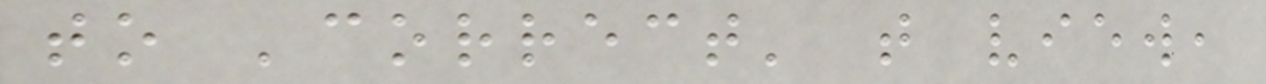to 'correct' that view,
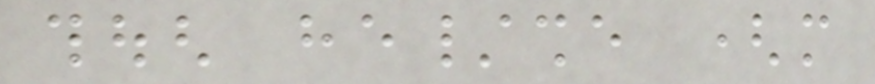though he/she (more
